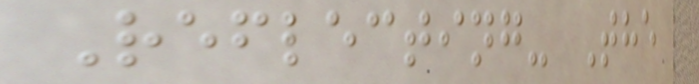Reflecting- The
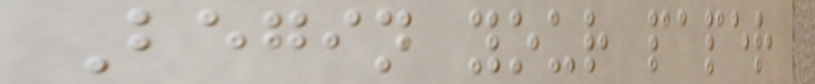Begin your paper
